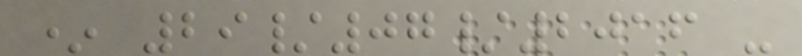* 29/07/2016 -
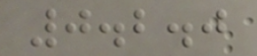0.2.0
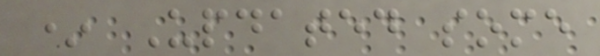* Updated some
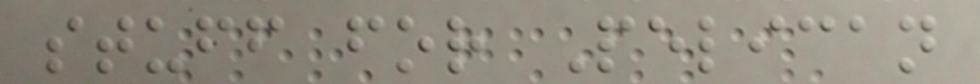stuff for Pelican
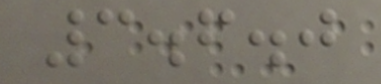3.6.0
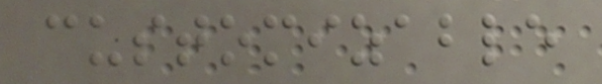customizable
